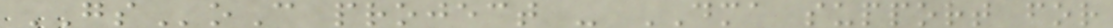GSoC project - DMA support for
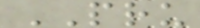PRU
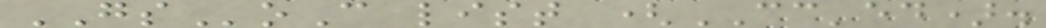GSoC list (CC'ed).
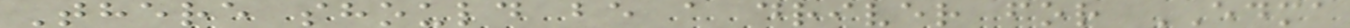There should be a driver for EDMA
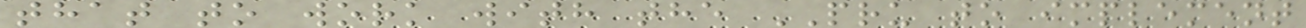that to work with the PRU to implement
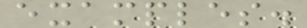examples.
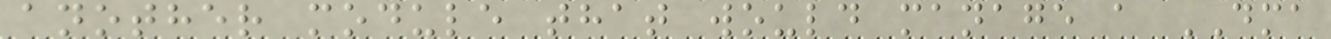another module that would manage a DMA
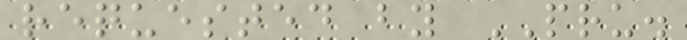requested by PRU.
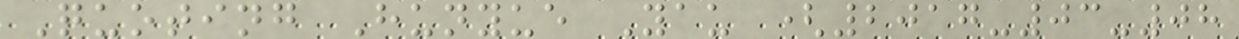Quoting Hunyue Yau (2017-03-08
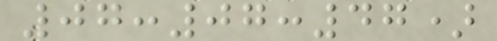07:07:47)
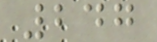247
